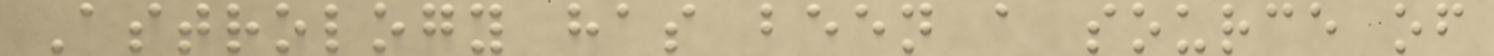Astrology has been a source of
